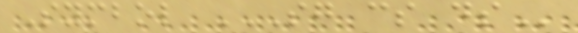Symbol SG CS DS
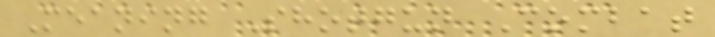Meaning Shotgun Combat
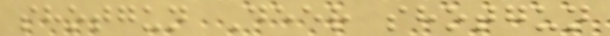shotgun Deer shotgun
